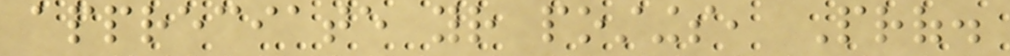appreciate your postings, Prof.
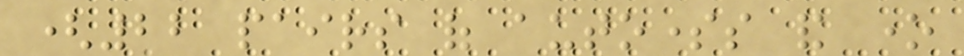(22 pairs of autosomes and one
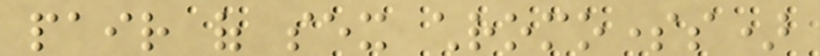pair of sex chromosomes)
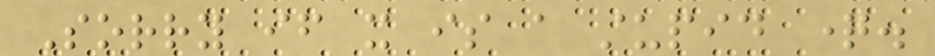Sorry if it is a stupid question.
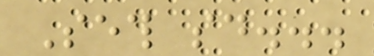Seth said...
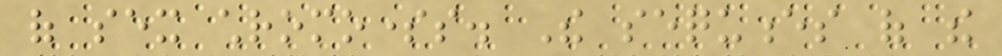of sex chromosomes. The sequences of the
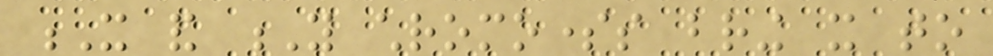X and Y chromosomes bring it to
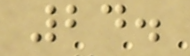24.
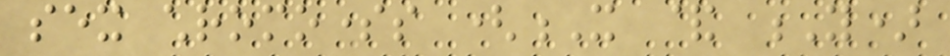sex chromosomes (X & Y)
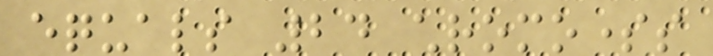equals 24 chromosomes
